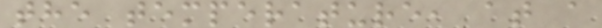the temperature, at a
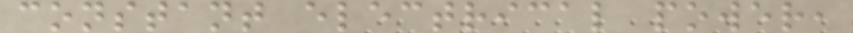constant electrical power,
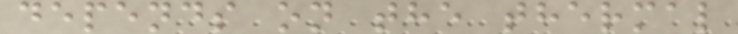depends on the thermal
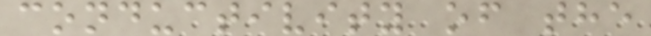conductivity of the
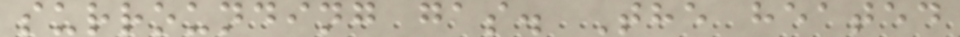surrounding gas. The heated
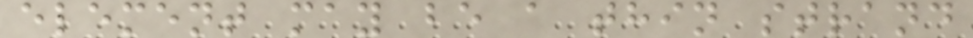element may be a thin strand
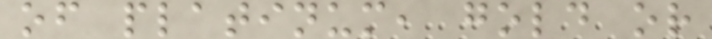of platinum, gold or
